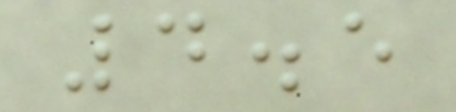4.5
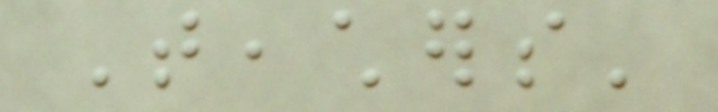Teachers'
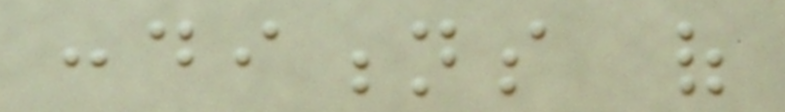conditions of
